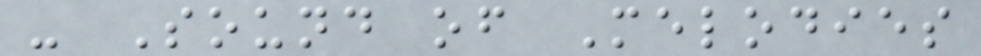- Sound of Melodies
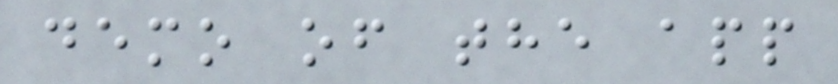demo of the app
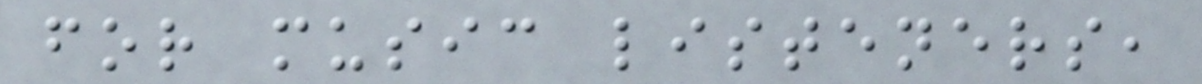for music listeners,
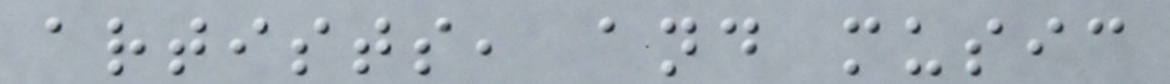artists, and music
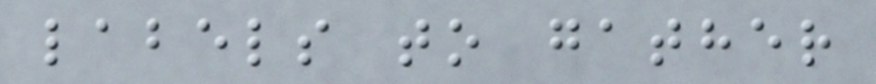labels to gather
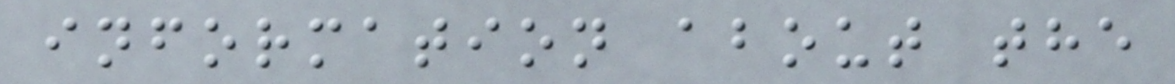information about the
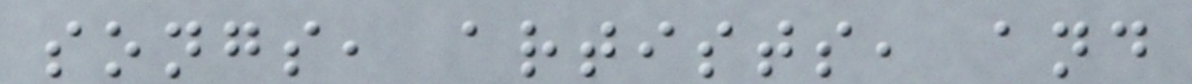songs, artists, and
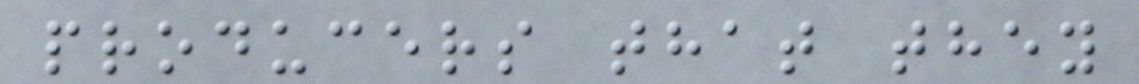producers that they
